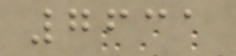7631
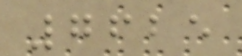7625
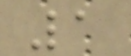1
